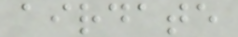airdate
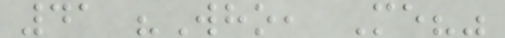41 "Who, Me?"
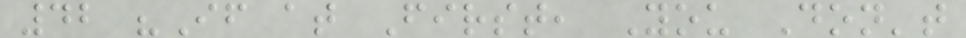42 "If at First, You Don't
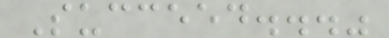Succeed..."
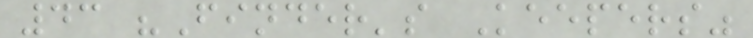43 "Finder's Keepers"
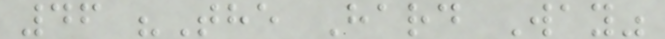46 "The Hard Way"
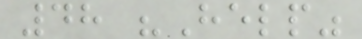48 "Help"
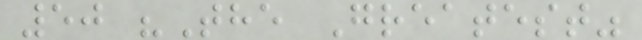50 "The Greatest"
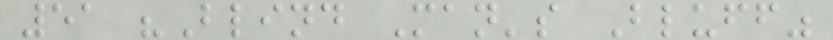51 "Blind Man's Bluff"
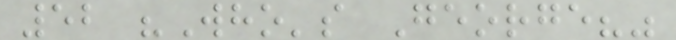52 "Who's George?"
